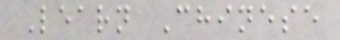Learn Chinese
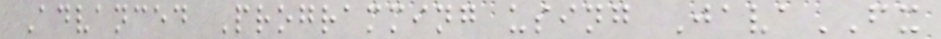Advanced Programming using JavaFX
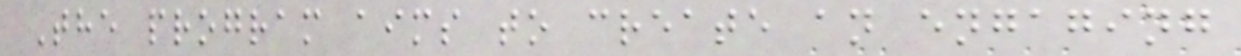The program aims to create an engaging
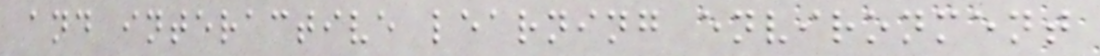and interactive learning environment
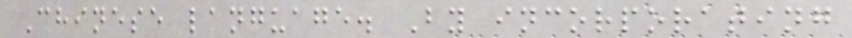Chinese language. By incorporating
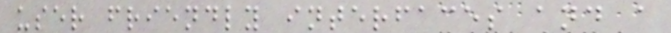user friendly interfaces and a
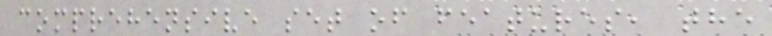comprehensive set of features, the
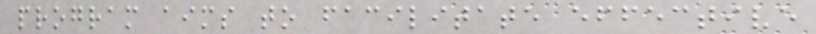program aims to facilitate effective
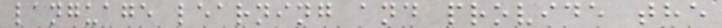language learning and provide the
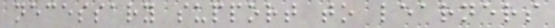necessary support to learners
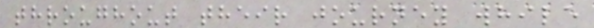throughout their journey while
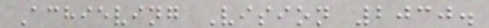Achieving Vision 2030.
